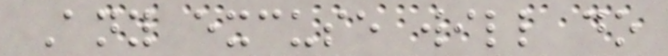Any excuse will do
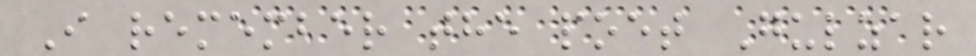I remember the poet Gulzar
